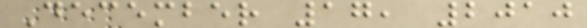December 17, 2010
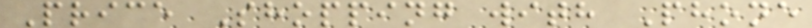Price Shopping with Phone
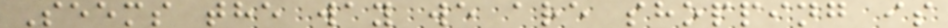Seems the way we are shopping is
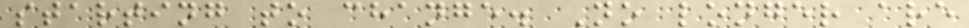starting to change. No longer are
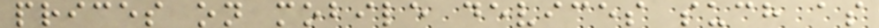prices on mobile devices such as
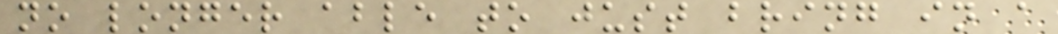no longer able to just bring in a
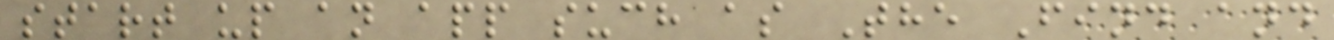start up an app such as The Find and
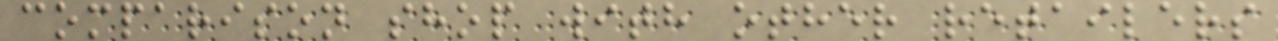comparison shop with other retailers
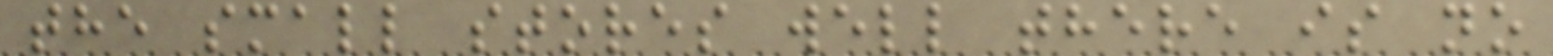the small stores well there is no
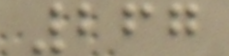267
